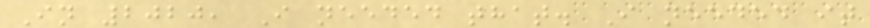In 2020, I needed that. I needed it
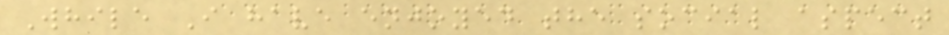While I have enjoyed the social aspect
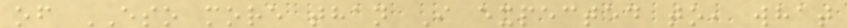of ESO more than I expected to, what
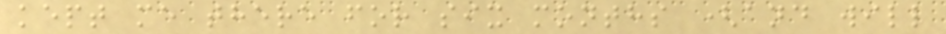kept me there for six months (and will
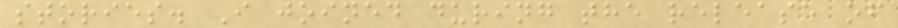stories. I joined during the release of
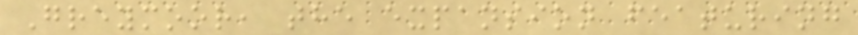Greymoor, the expansion featuring
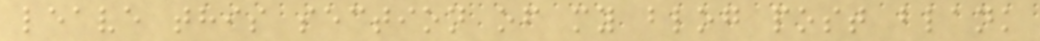leave this section of my blog post blank
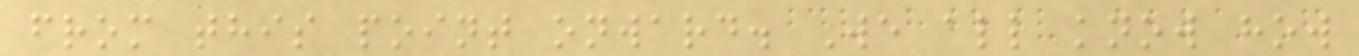from this point onward. We all know how
